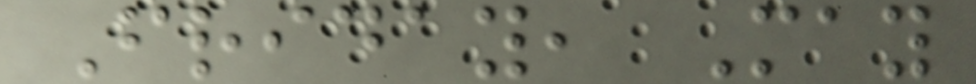Friday, May
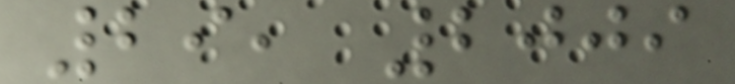29, 2009
